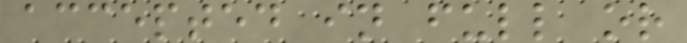accepted in full or
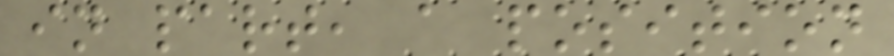in part, a position
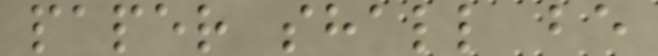paper shall be
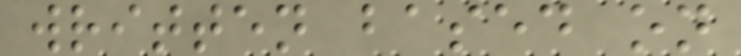written based on
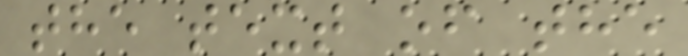the text of the
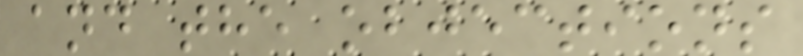and the objections
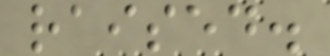raised.
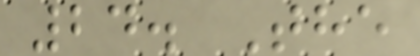24. The
